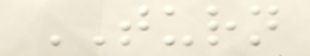TURN
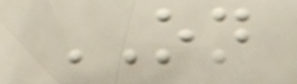ON
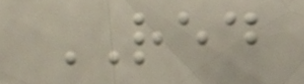RED
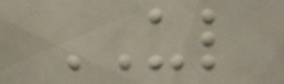UL
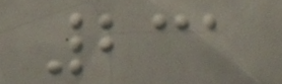231
